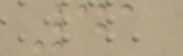41
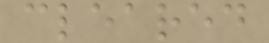cleared
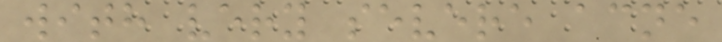with very severe acne
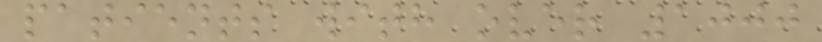patients with over 1000
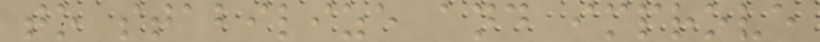to stabilize and improve
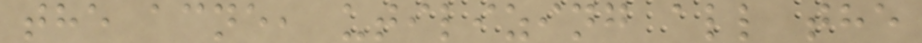the acne, utilizing all the
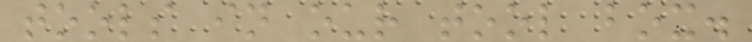tools in our tool box.
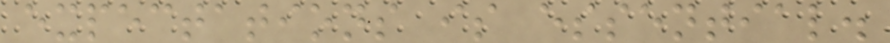expectations is essential.
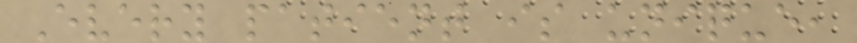Every patient is unique,
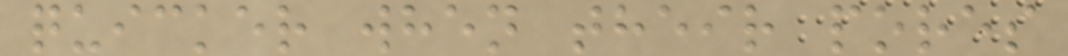quicker when their pores
